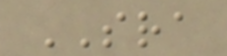SRA
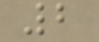2
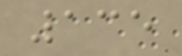135
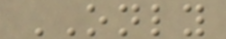ONLY
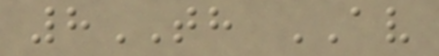8TH AV
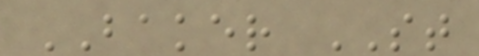BAKER ST
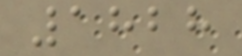1828
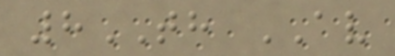8TH AV
